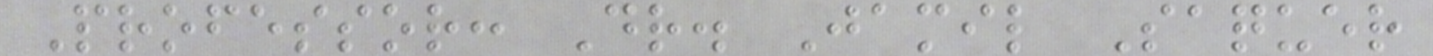Professor: Dr. Jamil Saquer
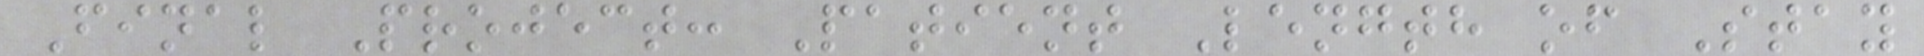Final Project: Patient Length of Stay
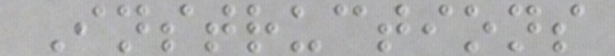Instructions
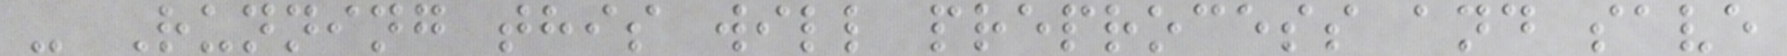- Running this will preprocess and save
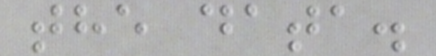the data.
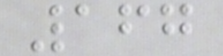167
